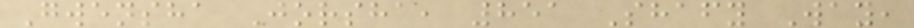Gwensha Jorsha, 851 Shafy Way,
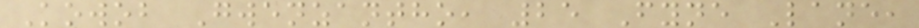Kowob Gwenzantho, 25 Fyne Lane,
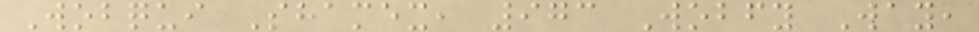Wobqui Shamex, 973 Wobfy Way,
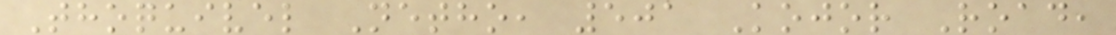Thoquivel Netho, 501 Kojor Road,
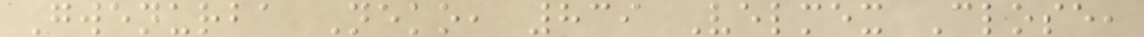Gwenurba Neko, 839 Velmex Close,
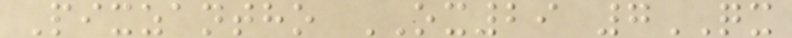Pixzantho OX29 7QX
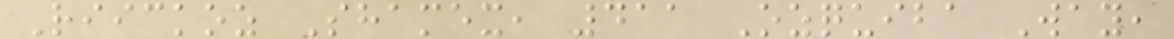Riickoz Shamex, 411 Ozquiba Way,
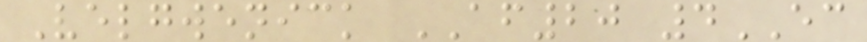Velgwenick AF20 4EC
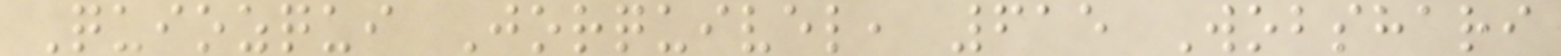Quiozqui Jorquivel, 615 Wobshari
